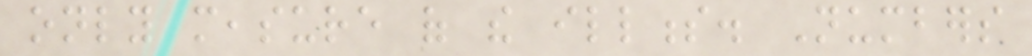only measure of the illness. Numbers
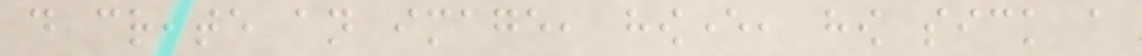do create an image, however, how sick a
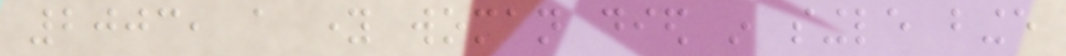2003, a young woman died in single binge
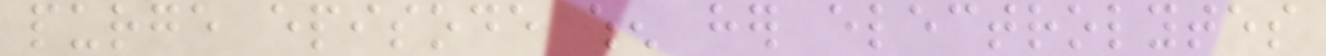purge episode when her electrolytes
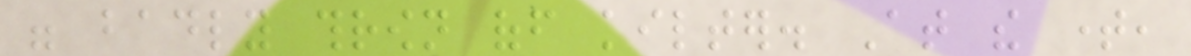were badly thrown off kilter. At the time,
